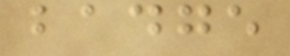badge
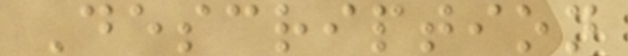Description
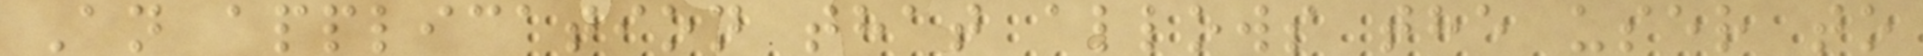An application that allows the user to
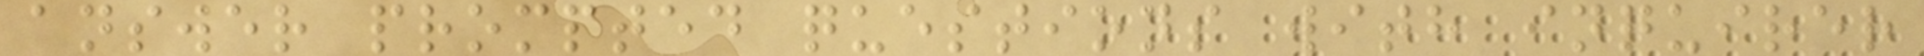answer prompted questions with inquirer
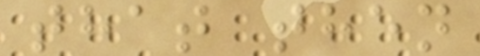that then
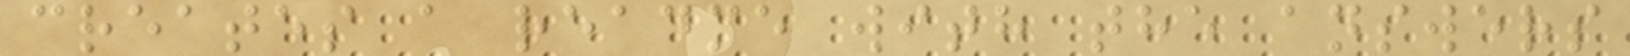creates a readme with the answers
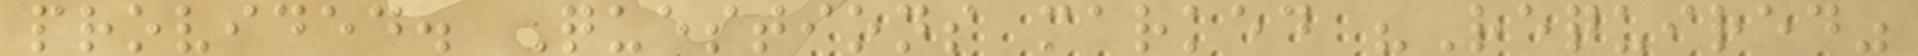provided. Questions marked "Required"
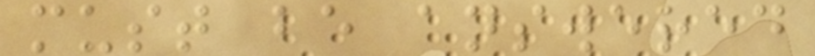must be answered
